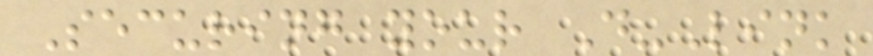Securing your D-Link
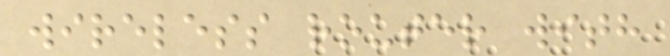wireless router with
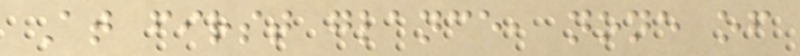At first glance, none of
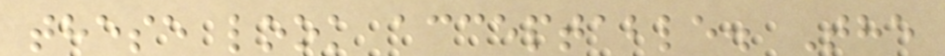these look acceptable. The
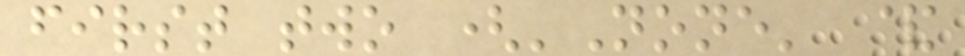first two ('None' &
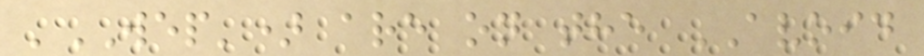'WEP') are on the AVOID
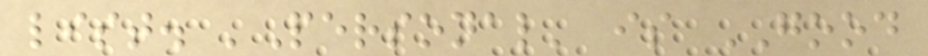list. 'Personal' is GOOD
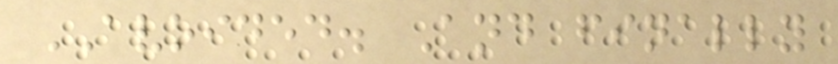AVOIDED. And finally
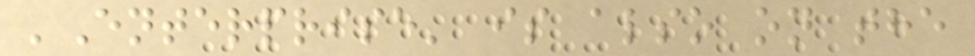'Enterprise' is also on the
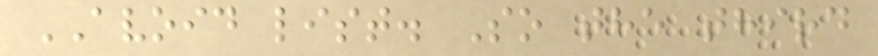AVOID list. So the third
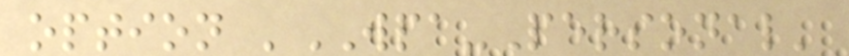option 'WPA-Personal'
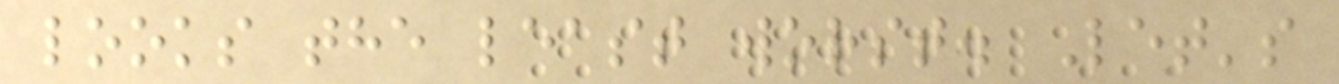looks the least worst. Let's
